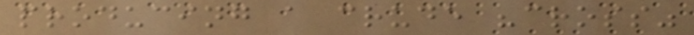producing a crude "cross"
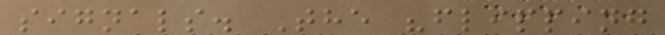signals. The "flipping
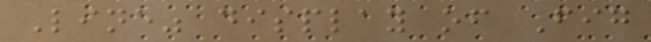Line" display of Fig
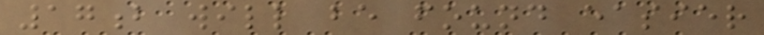17b will be found easier
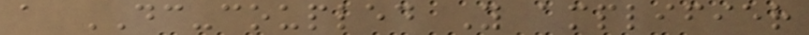a DC-coupled Y amplifier
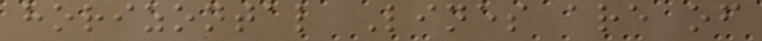horizontal Lines are of
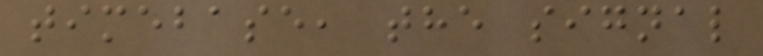timebase, the signal
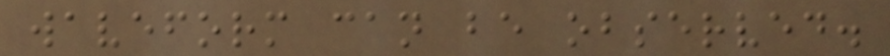waveform can be observed.
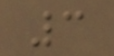3
